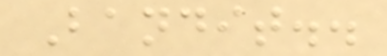Bandit..
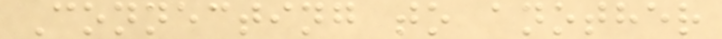Connecting to another
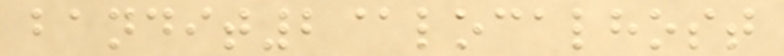bandit2@localhost
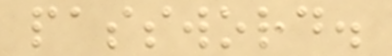password.
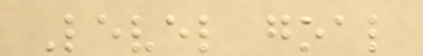Level goal
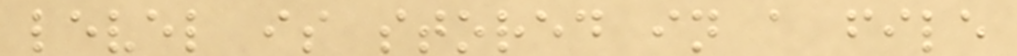level is stored in a file
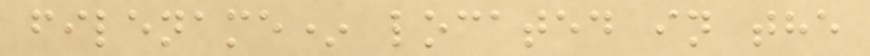filename* located in the
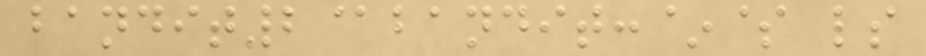bandit2@bandit:~$ ls
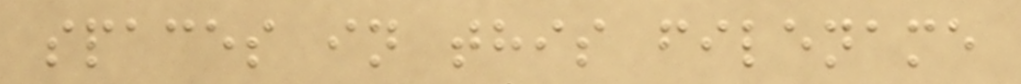spaces in this filename
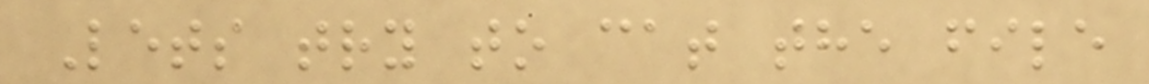Lets try to cat the file
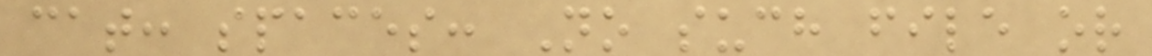cat: spaces: No such file or
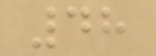48
